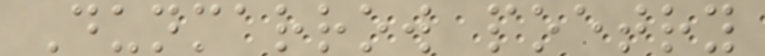Dunmarrow poetry
